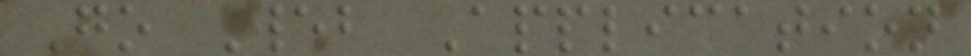Go Web Application
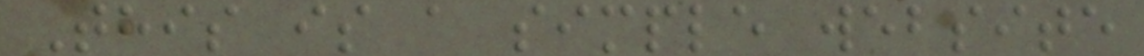This is a simple website
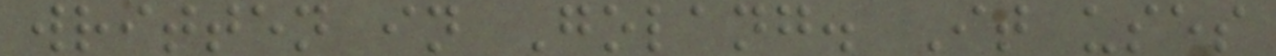written in Golang. It uses
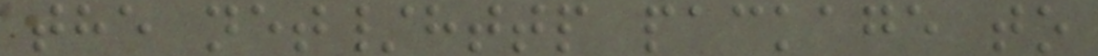the net/http package to
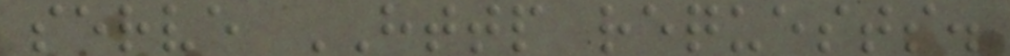serve HTTP requests.
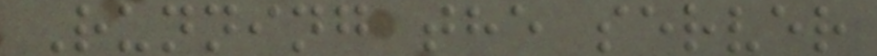Running the server
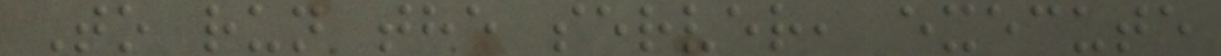To run the server, execute
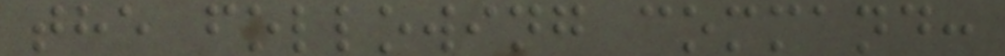the following command:
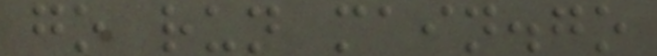go run main.go
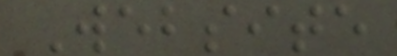Website
